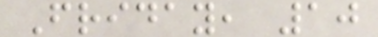Friday, 10
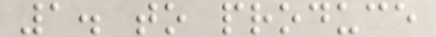1. to produce
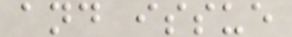and issue
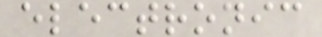electronic
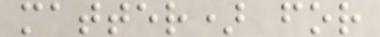matter) for
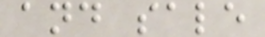and sale
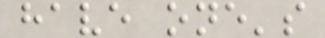have one's
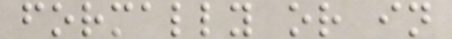formally or in
